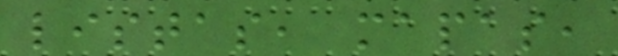listas, mapas,
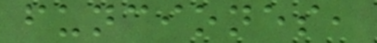funciones,
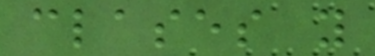clases y
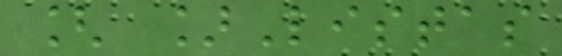[ ]Listas
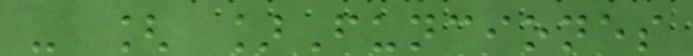- [ ]Funciones
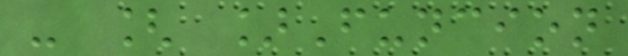- [ ]Funcion
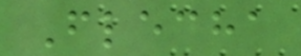Flecha
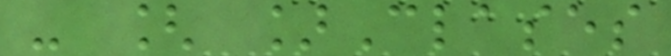- [ ]Clases
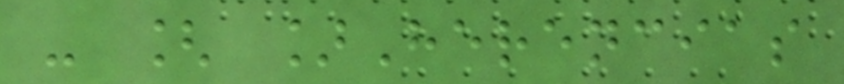- [ ]Herencias
